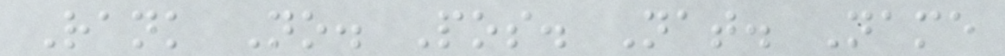Rank No. Pos. Nat. Name
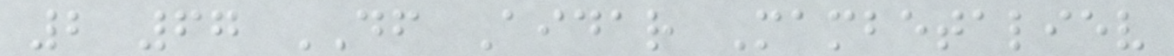2 67 DF Aidar Mambetaliev
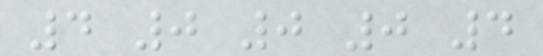4 0 0 0 4
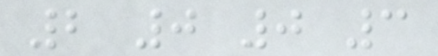2 0 0 3
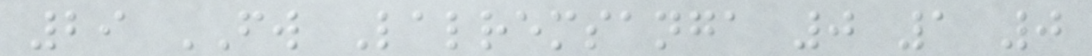29 FW Lalremsanga 0 1 0
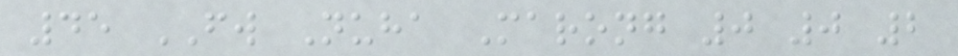45 FW Nuha Marong 0 0 2
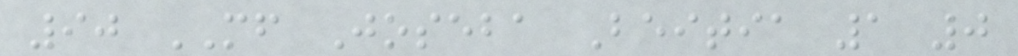90 MF Joseba Beitia 1 0
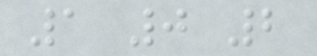1 0 2
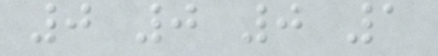0 0 0 1
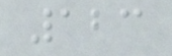123
